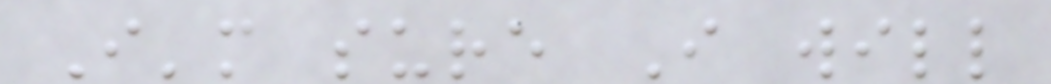I'm sure I will
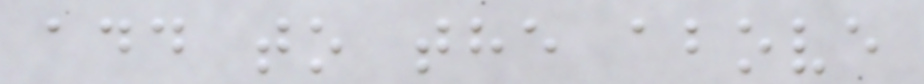add to the above
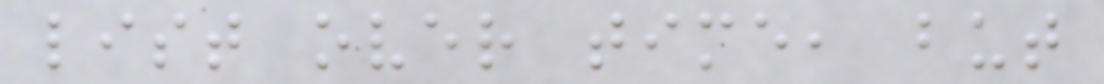list over time, but
